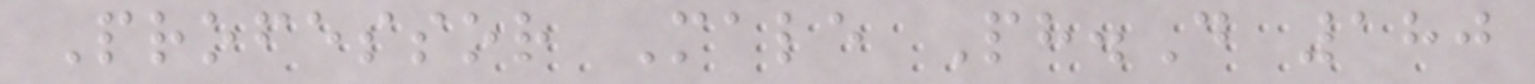Professor Male Ph.D 180
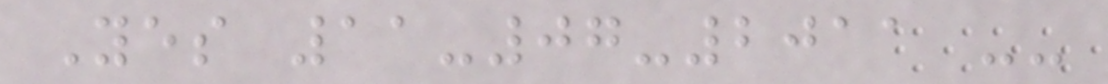Yes 11-07-2011 --
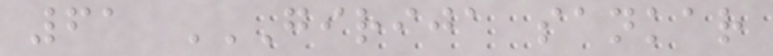61 GIRIJA SANKAR
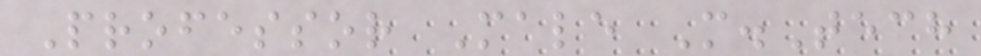Professor Male M.Tech
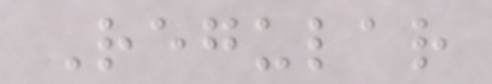Regular
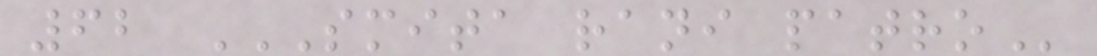62 SMITA RANI PATRO
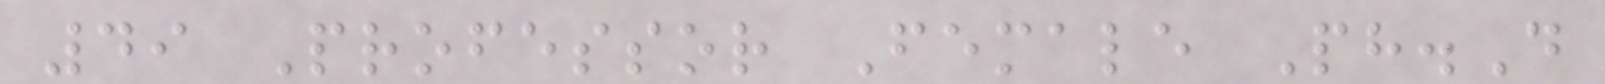49 Professor Female Ph.D
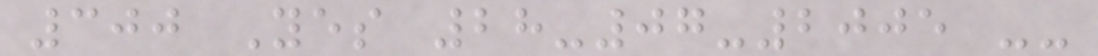300 Yes 28-07-2005 --
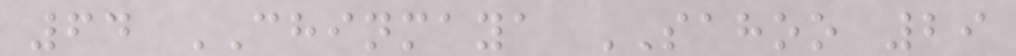64 CHINMAYA SAHOO 29
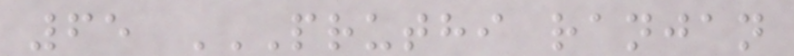65 PRUTHI RANJAN
